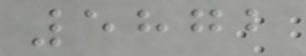5872
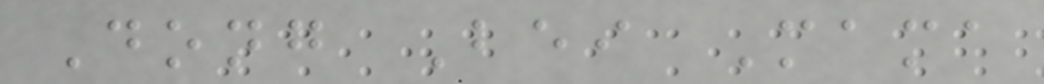Dong Bei Mama
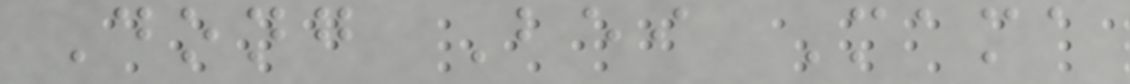Dong Bei Mama
